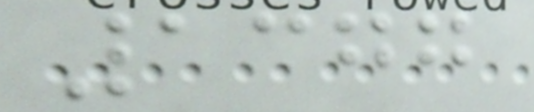1377
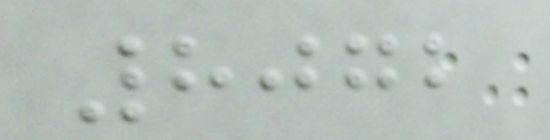8072
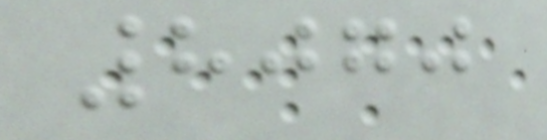8070
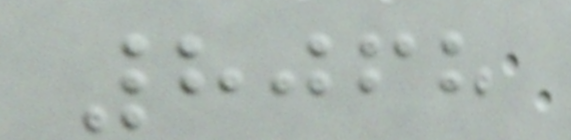8068
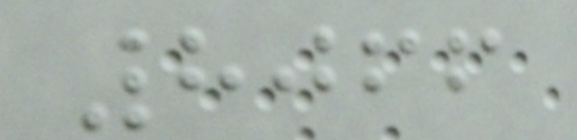8066
